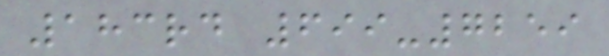183rd 699-7259
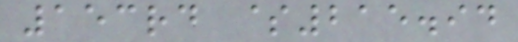153rd $215.94
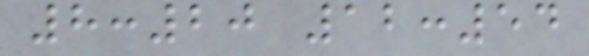8:20 12:54
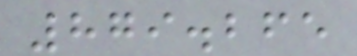879.265
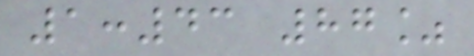1:43 87%
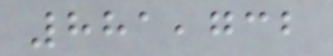881,732
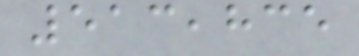513,835
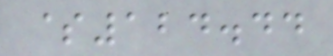$124.44
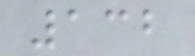132
